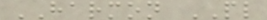HARMON PL
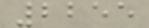2255
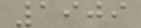1909
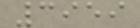3959
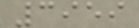3959
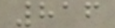816
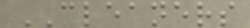CLEANERS
